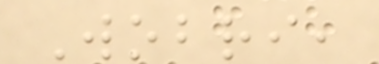Wobri,
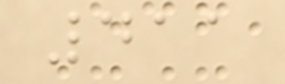411
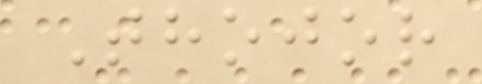Thojor
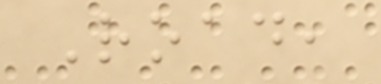Road,
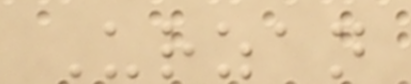Urzan
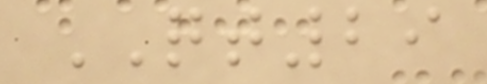QT29
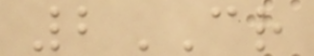2CR
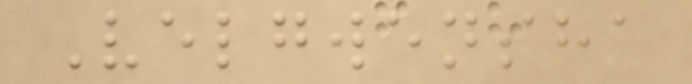Velgwensha
